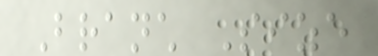Branch Size
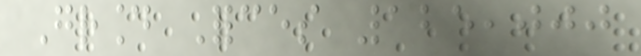Ground Forces 125,000
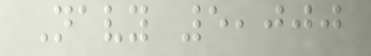Navy 5,000
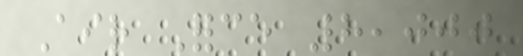Air Force 8,000
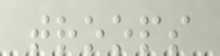troops
